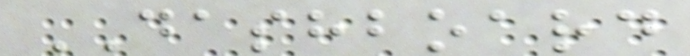DASHBOARD
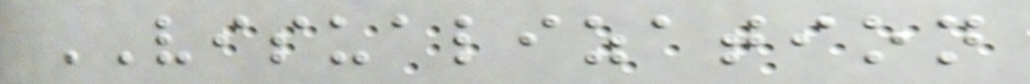VISUALIZATION
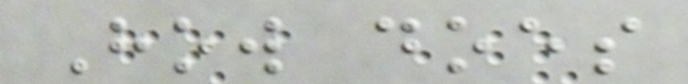How does
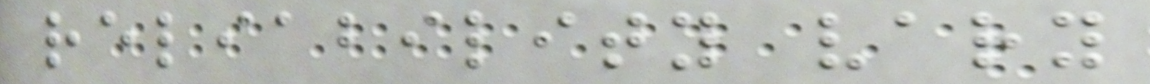reliability vary
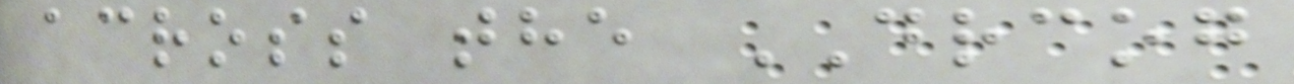across the DRCOG
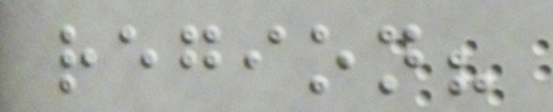region?
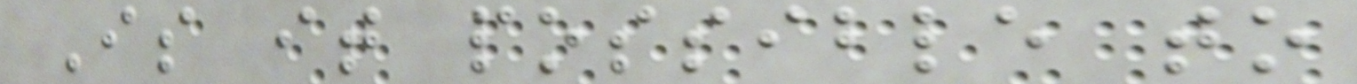Is it possible to
